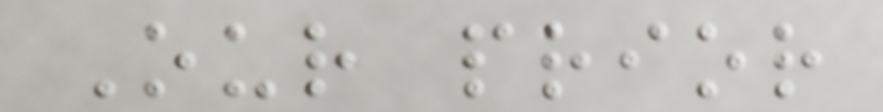Our prior
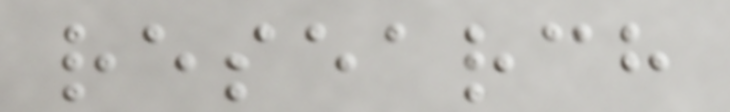research
